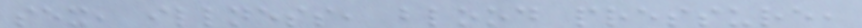sex, illness, blood pressure,
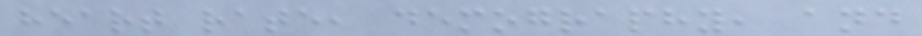heart rate, demography, and
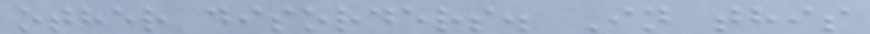other disorders. In this
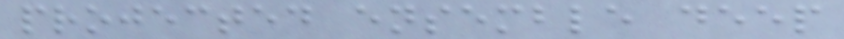projected ensemble deep
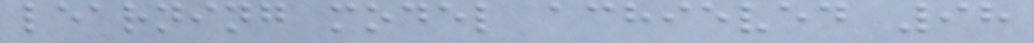learning model achieved 98
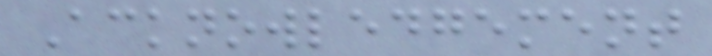Acknowledgement
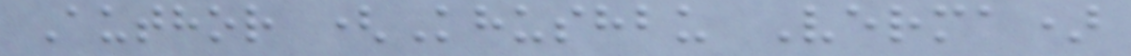Author (Khushbu Verma)
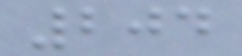204
